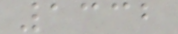1332
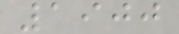1900
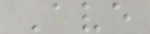Ave
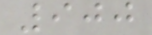900
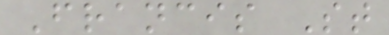Francis St
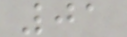01
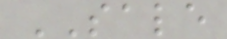SALE
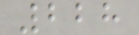228
